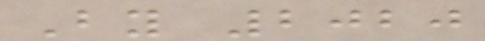By 2020
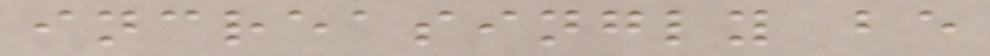increasingly be
